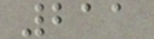211
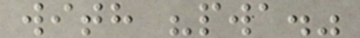with "pwa."
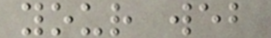your web
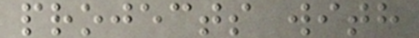projects with
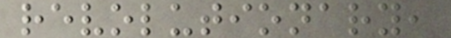revolutionary,
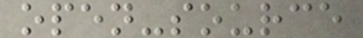open-source
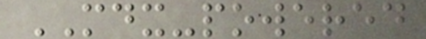MDX-powered
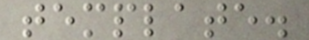template.
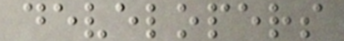developers
